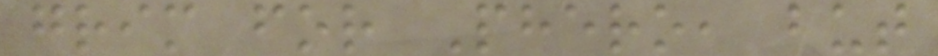grim for Phero, but
